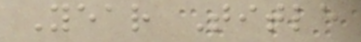Year Title
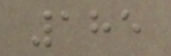185
